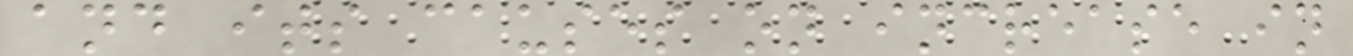and its causes on increase in
